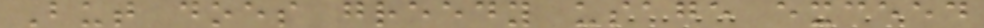But does greedy usage exceed
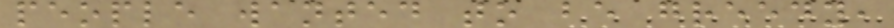people wanted to be greedy,
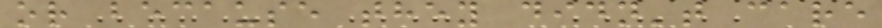or because they didn't care
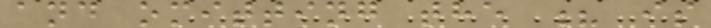and omitting the ? is
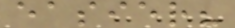easier?
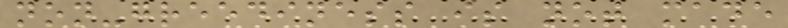non-greediness is not made
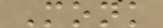Monk
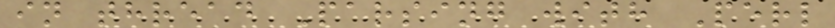in thread Parsing with Perl
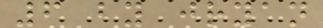6 by jryan
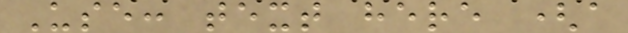Use: text here (a
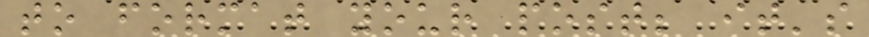to format your post; it's
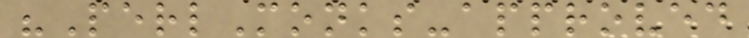"PerlMonks-approved
